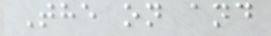The on and
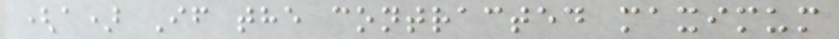(a) If the contracted maximum
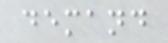demand
